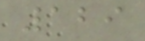129
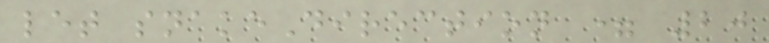let snakeDirection = 20
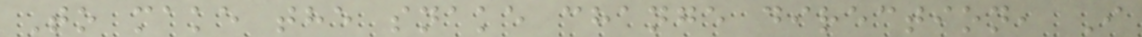To make the snake change direction, I
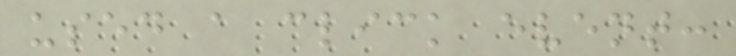used a click event:
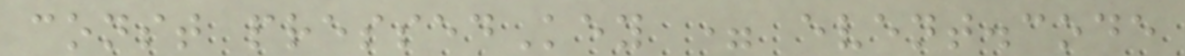const pressedKey = event.code
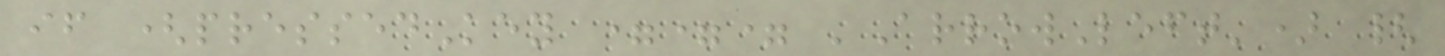if (pressedKey === 'ArrowLeft') {
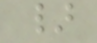}
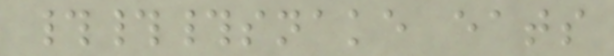###snake eats
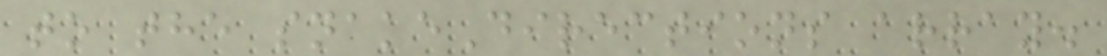to the snakeDirections array.
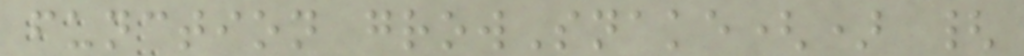function growSnake() {
